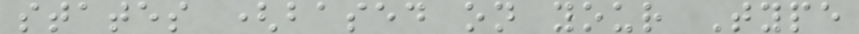states (based on your Type
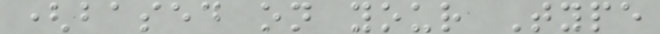(based on your Type
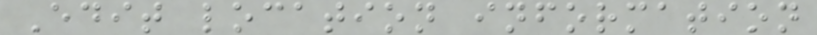Edit location information
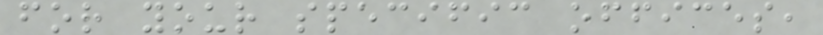for your specific offices,
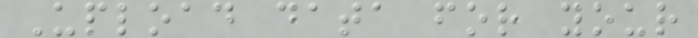Upload data for your
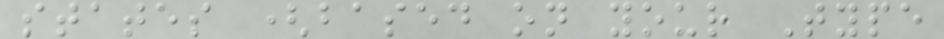states (based on your Type
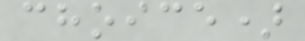choice)
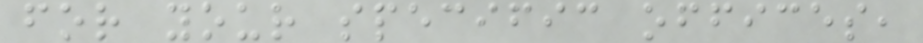for your specific offices,
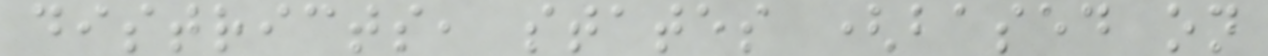districts, states (based on
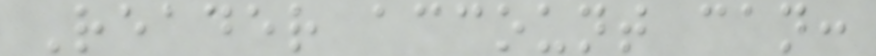Reader account can:
